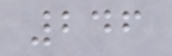246
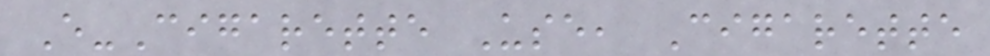E-Cigarette Use, Cigarette
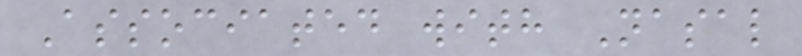Associated with Nasal
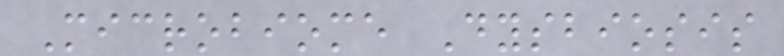Microbiome Dysbiosis
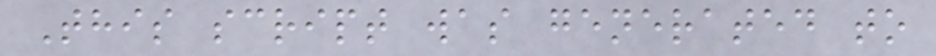This script was generated to
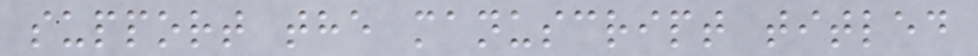support the manuscript titled
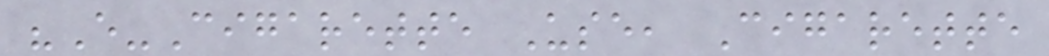"E-Cigarette Use, Cigarette
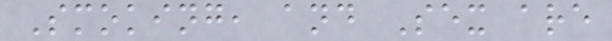Smoking, and Sex are
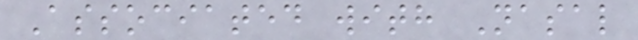Associated with Nasal
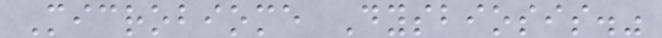Microbiome Dysbiosis."
